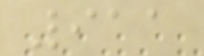911
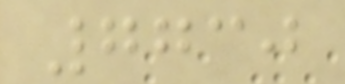7730
